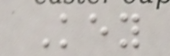Key
